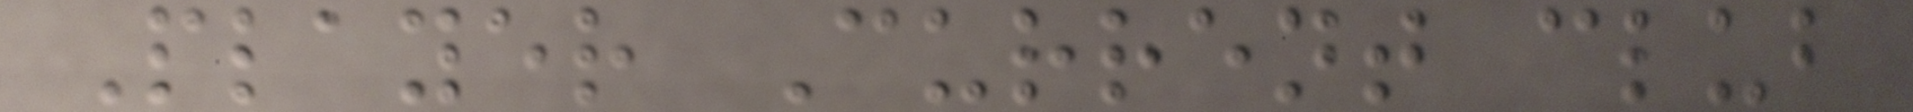Player Current club
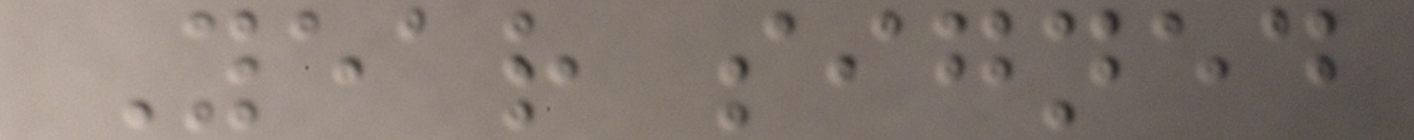Year signed
